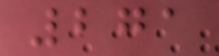271
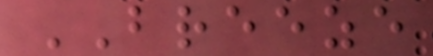BREEZE
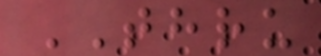THRU
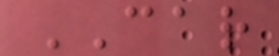CAR
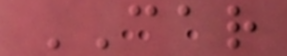CAR
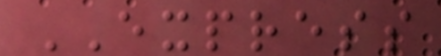EXPRESS
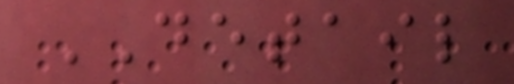DETAIL
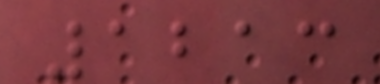1213
